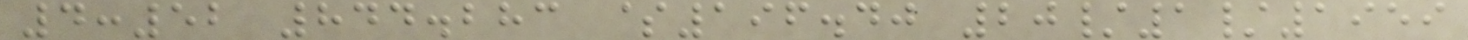4:52 844.283 $196.40 20/1/1959
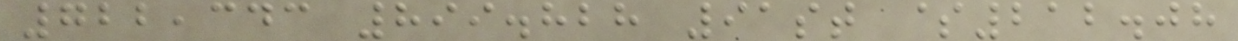722,343 899.828 91st $212.08
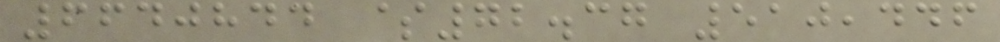6640844 $72.37 510,446
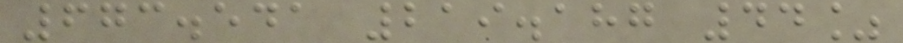673.541 219.187 44%
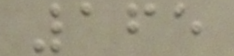165
